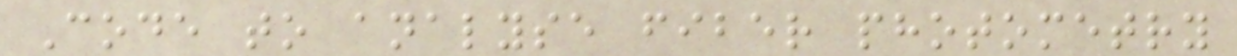Code to analyse fiber photometry
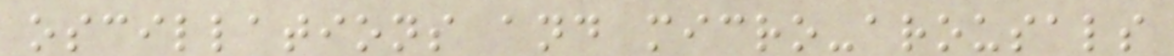oscillations and micro-arousals
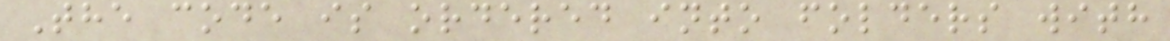The code is ordered into folders with
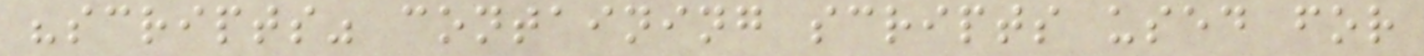"scripts" containing scripts used for
